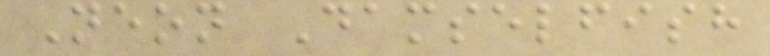Neon Damselfish
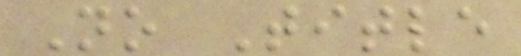No Title
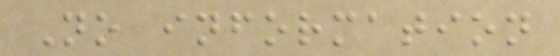No information
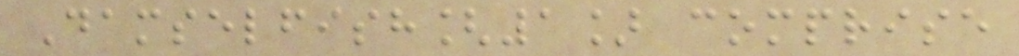Damselfish[1] comprise
